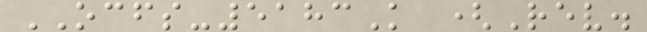OCFS-5183K (Rev.
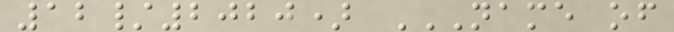12/2020) NAME OF
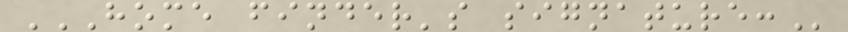HOME FINDER'S SIGNATURE:
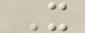X
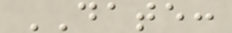DATE:
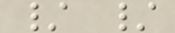/ /
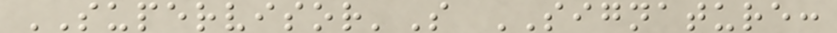SUPERVISOR'S SIGNATURE:
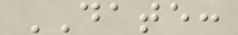DATE:
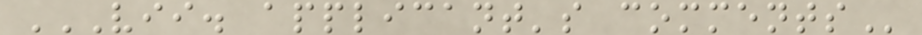VII. APPLICANT'S COMMENTS
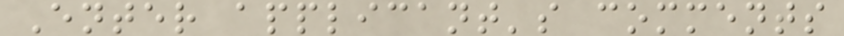Enter applicant's comments
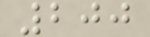200
